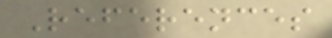References
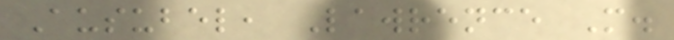Ausubel, Lawrence M.
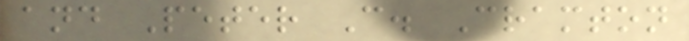and Peter C. Cramton
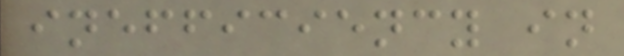inefficiency in
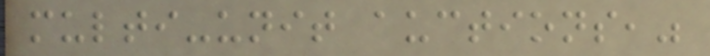multi-unit auctions,"
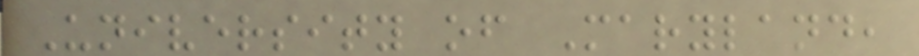University of Maryland,
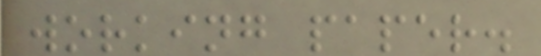working paper.
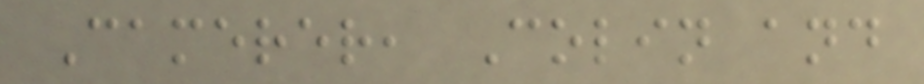Camerer, Colin and
